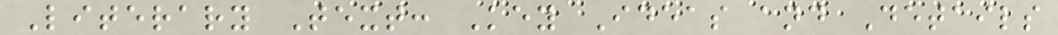Literary Text: Key Ideas and Details
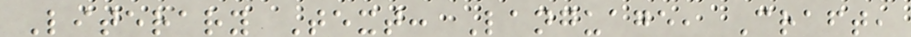Literary Text: Language, Craft,
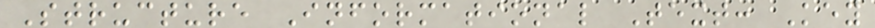Structure Informational Text: Key
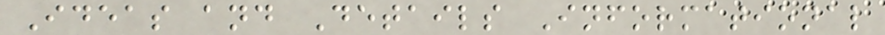Ideas and Details Informational
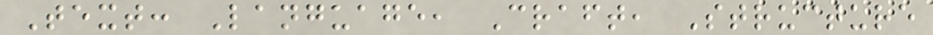Text: Language, Craft, Structure
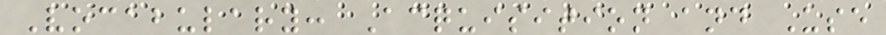Vocabulary: Acquisition and Use
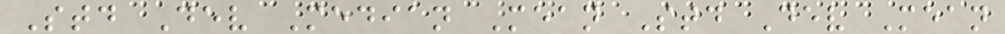Std Dev Median Mean Std Dev Mean
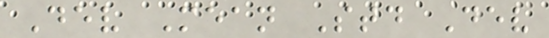Dev Mean Std Dev
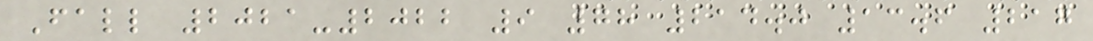Fall 2021-2022 9 78 214.0 13.6 217
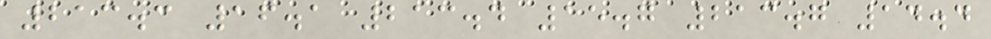213.3 16.1 213.4 15.7 213.7 14.4
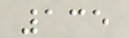135
